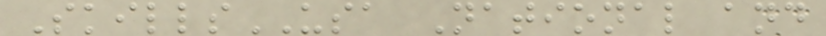SkillsUSA National and
